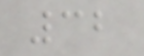32
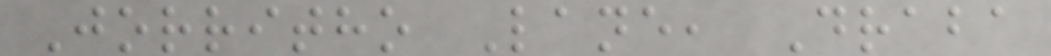Jorritho Lane, Draba
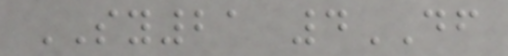SY21 4DF
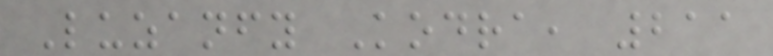Luzanfy Kodra, 211
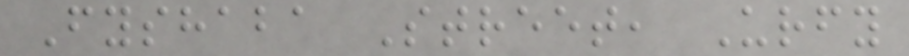Fyshaba Street, Urfy
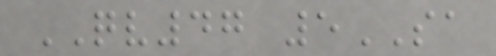QV47 5SA
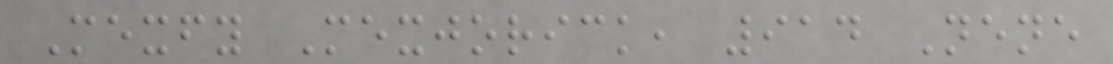Mexfy Mexjorick, 914 Nene
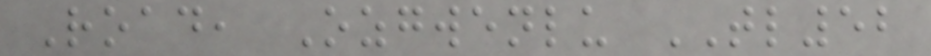Road, Ozgwenlu TL52
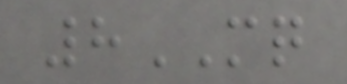8MQ
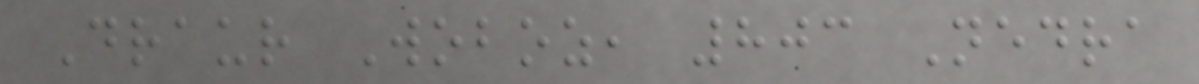Draur Woboz, 803 Nedra
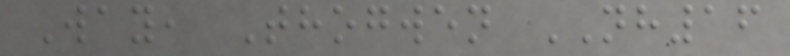Way, Thogwen NH16
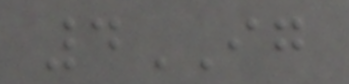4IG
